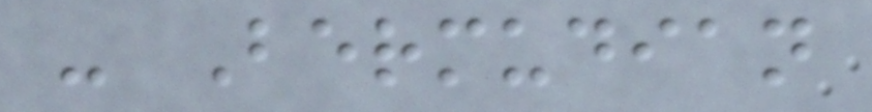- Bermudian
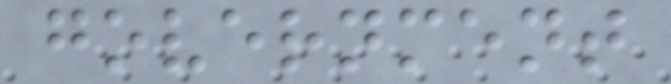government
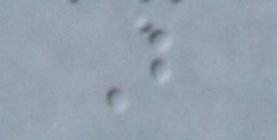B
